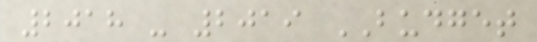2018 - 2019 BUDGET
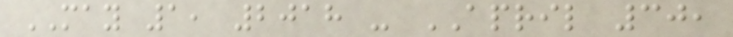MAY 1, 2018 - APRIL 30,
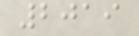2019
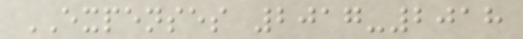EXPENSES 2017-2018
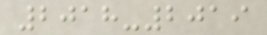2018-2019
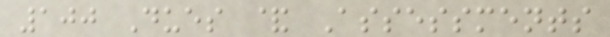100 Dues & Assessments
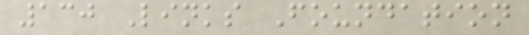130 Links Foundation
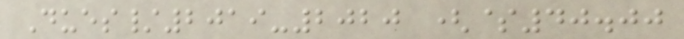Dues/2019-2020 ($40.00
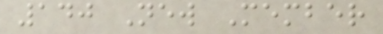140 New Member
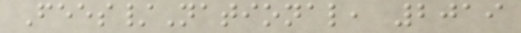Fees/National, 2019
